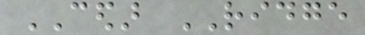CEDAR RIDGE
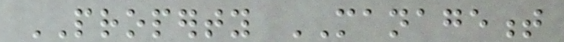PROPERTY MANAGEMENT
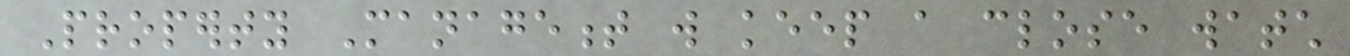Property Management will keep a close watch
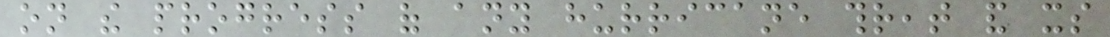on the progress of any hurricane threat and its
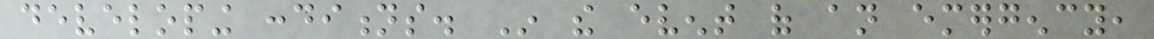developing conditions. In the event of an emergency,
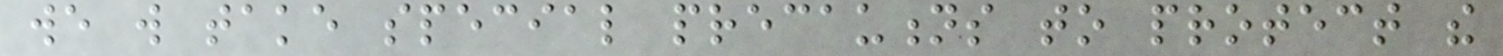we will take special precautions to protect the
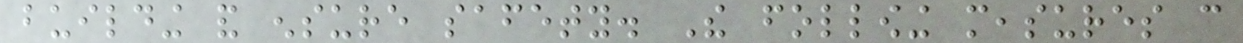building and ensure safety. The following measures can
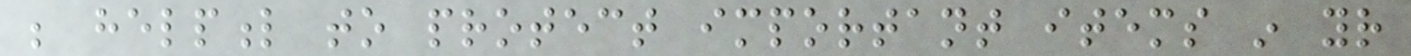be helpful to protect important items in your
